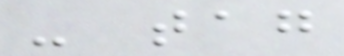- tag
